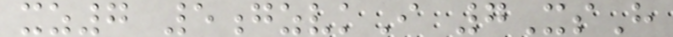xz7 5gzvkI 7XsH
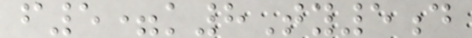f5=k8Ty5d
